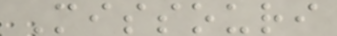Missouri
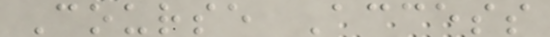Course Access
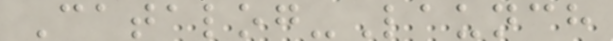Catalog-Launch
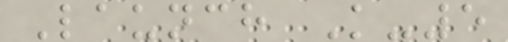Launch K-5
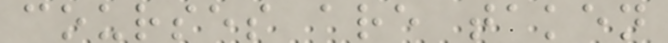courses are taken
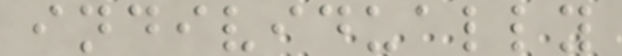individually
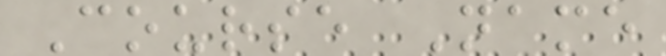Course Name
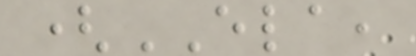(ELA,
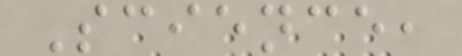Science,
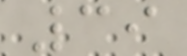39
